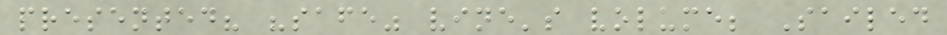presented? "safe" vine's volume; Sailed
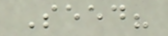Seed?
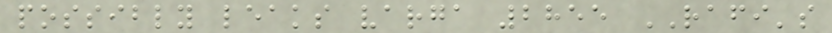possibly leaks varga 2855 RAFI's
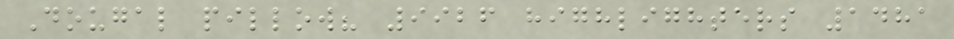Dougal pillow? 9926 highlighters 1481
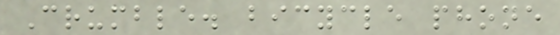Crumble. bicycle phone
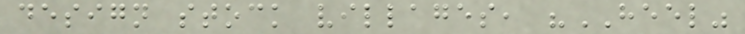design stock villages, "HEEL"
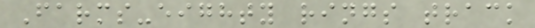Farms-eighty rings track
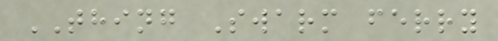THING Swarm ferry
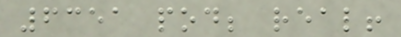6351 pod; real!
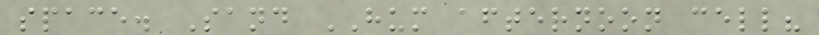space. Sand HUM afternoon cell?
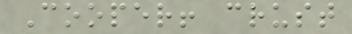Cooper! crust
